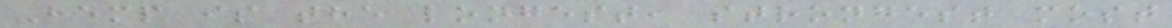Hemp is the longest, strongest most
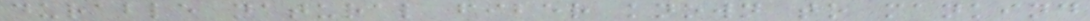durable natural fiber known to mankind
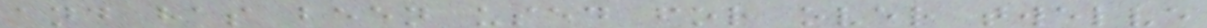and has been used for over twelve
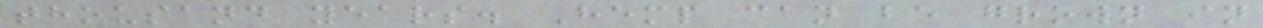thousand years. Hemp can be grown in
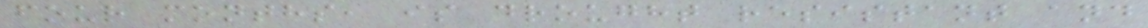four months, is drought resistant and
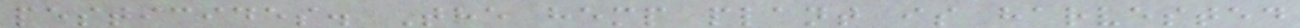pesticides. The hemp plant is harvested
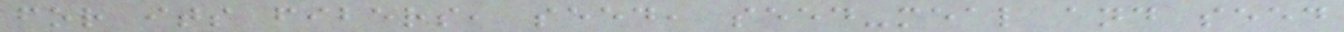for its fibers, seed, seed-meal and seed
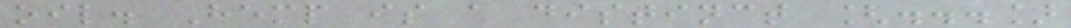oil. Hemp is a distinct [...]
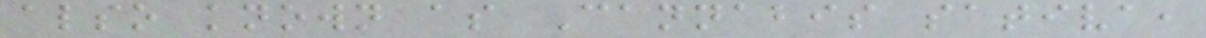also known as Cannabis sativa,
